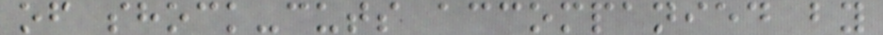of shock-cuts accompanied by
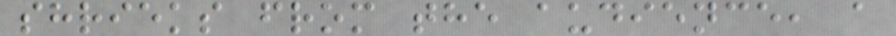shrieks from the audience, a
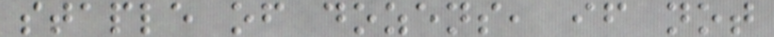staple of dozens, if not
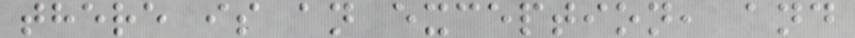there is an exception, and
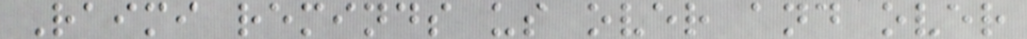Raimi reminds us over and over
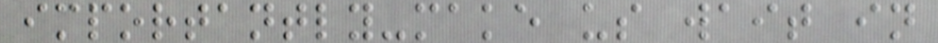importantly-make us wait in
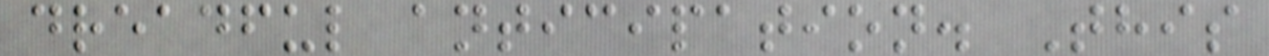dreadful anticipation. This
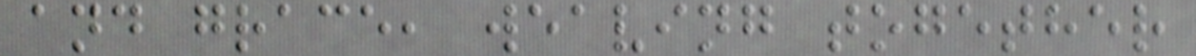and grace, weaving together
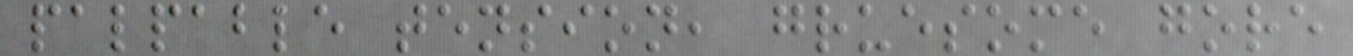palpable tension, gruesome gore
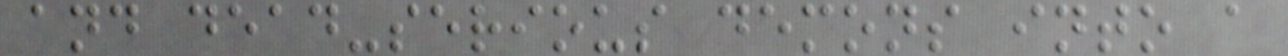and dead-serious demons into a
